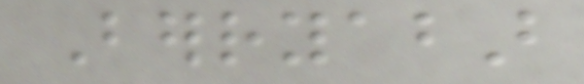Berryabar
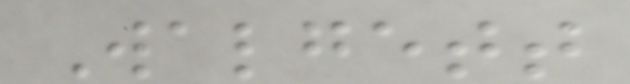Walgett
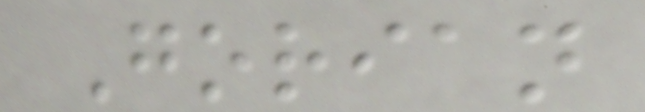Gorian
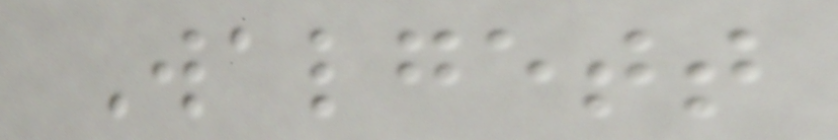Walgett
